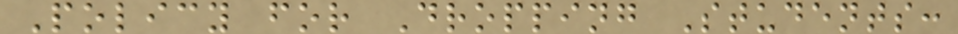Policy for Dropping Students:
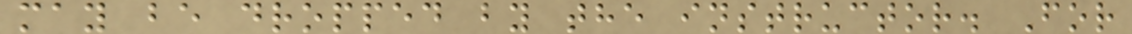may be dropped by the instructor. For
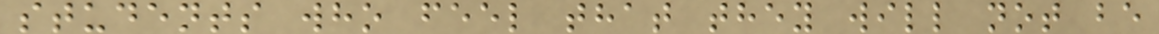students who feel that they will not be
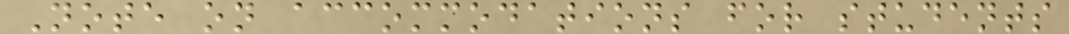Note on accommodations for students
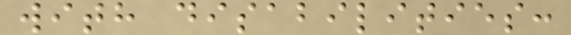with disabilities:
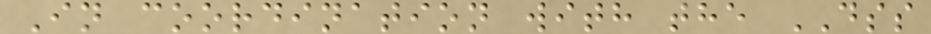In coordination with the DSS
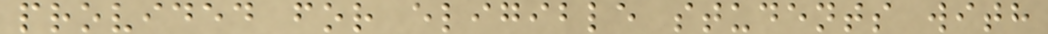provided for eligible students with
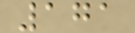171
